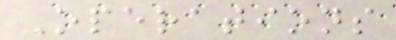Operations
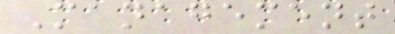Management
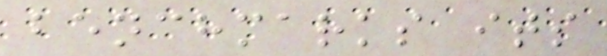benchmarks its
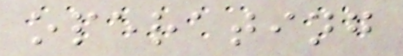operating
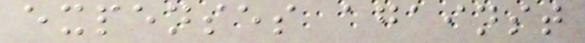expenses against
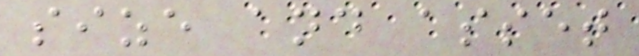size and asset
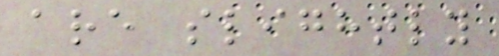are slightly
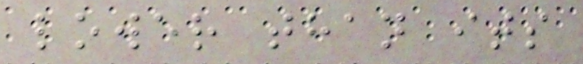lower than its
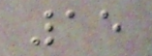15
